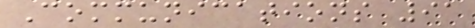Communications 91
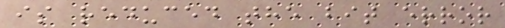is reduced the bit error
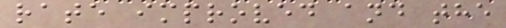rate improved and the
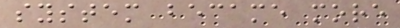system became more
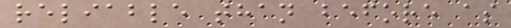reliable than before as
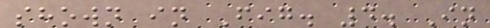shown in Fig. 4. In
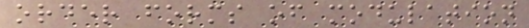order forms of modulation
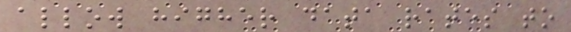allow higher data rates to
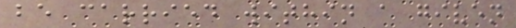be carried within a given
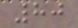80
